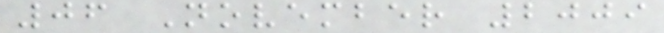06 November 2009
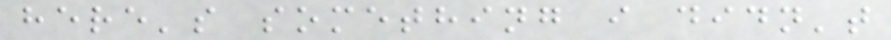here's something i didn't
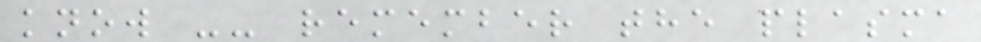know -- remember the plasma
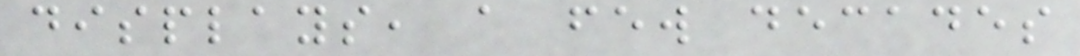displays, a few decades
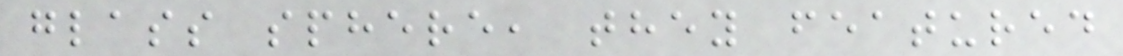glass sphere, they featured
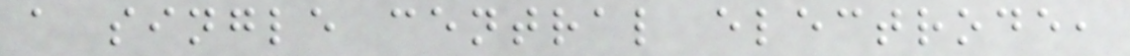a single central electrode,
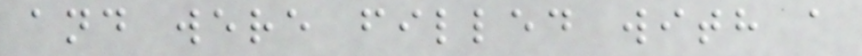and were filled with a
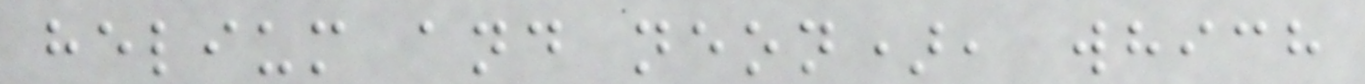helium and neon), which
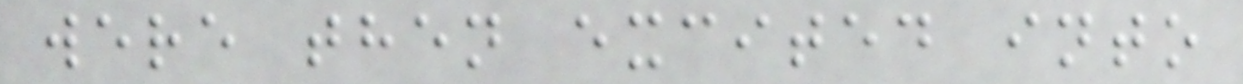were then excited into
